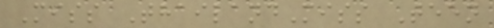Miss ThailandMiss Teen
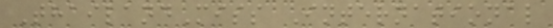ThailandMiss International
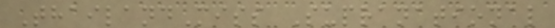ThailandMiss Supranational
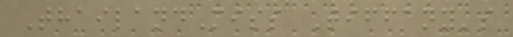ThailandMiss Tiffany's
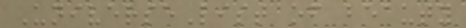UniverseList of beauty
